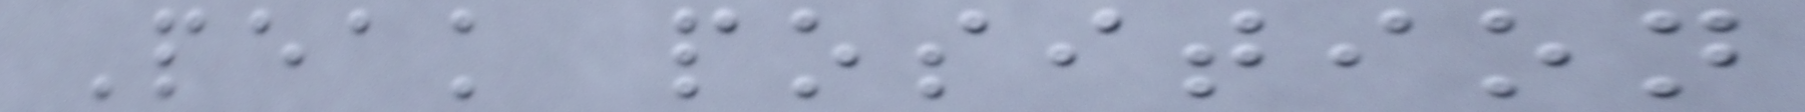Peak position
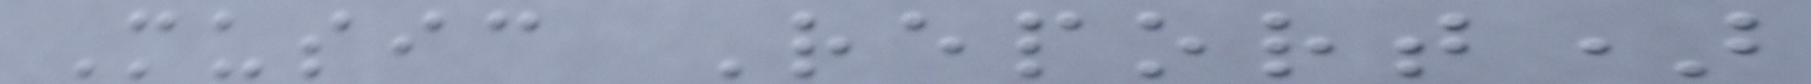Music Report)
